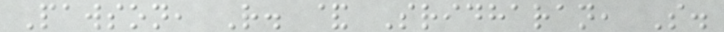Pawson, R. & Sridharan, S.
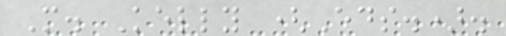M. Kelly (Eds.).
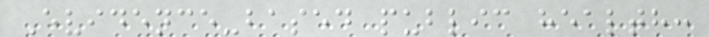Evidence-based public health:
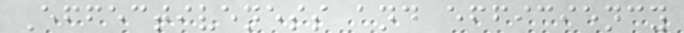Effectiveness and efficiency
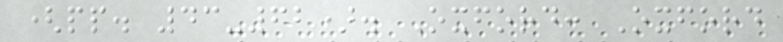(pp. 43-62). Oxford: Oxford
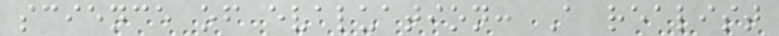science of evaluation: A realist
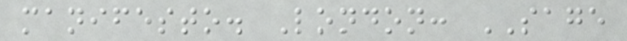manifesto. London: SAGE
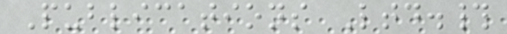Publications Ltd.#
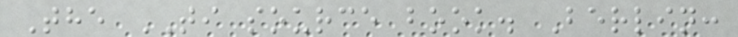The TI source book. Berlin:
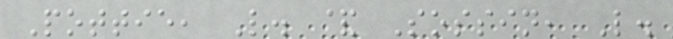Pottie, L. & Sossin, L.
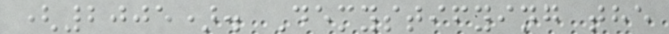(2005). Demystifying the
